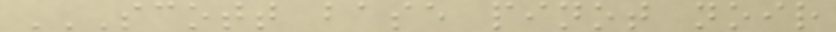SCOTT BASE PINOT NOIR
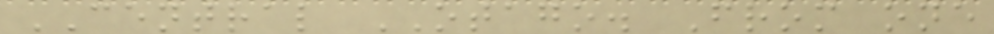CENTRAL OTAGO. From one
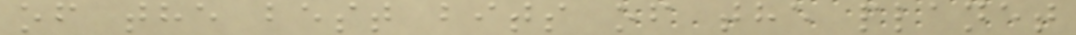of the best bits of the planet
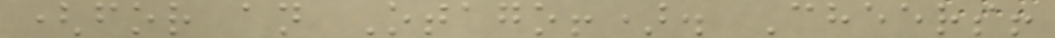(for an Otago!). Cheers!
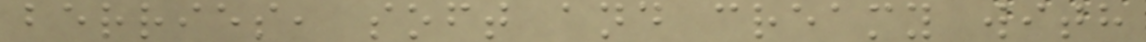berries, soft and creamy with
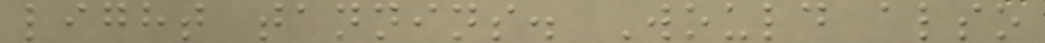light tannins. Would also
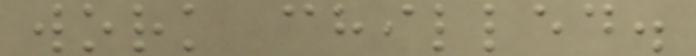work chilled.
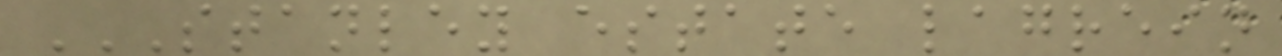STANLEY ESTATE LAGREIN
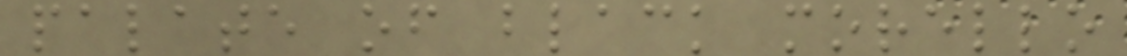palate of black morello
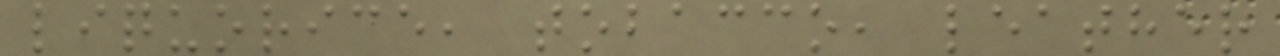liquorice, tobacco, leather
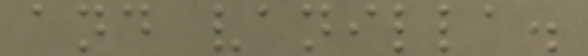and vanilla.
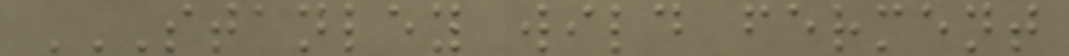STANLEY WILD FERMENT
